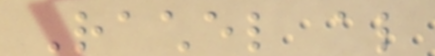Rachel also
